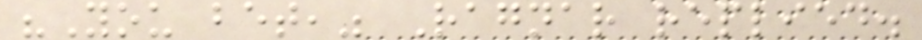"You bet," Ragnar replied.
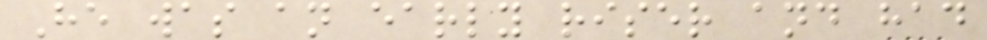He was an early riser and had
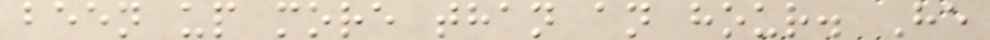been up more than an hour. He
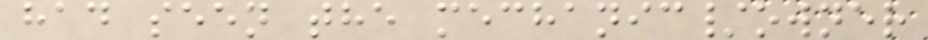had seen the mechanic/owner
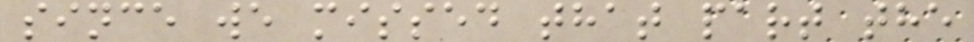since we missed that part the
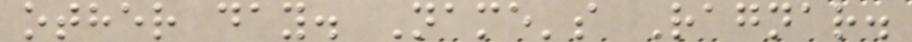other day. Name's Ragnar.
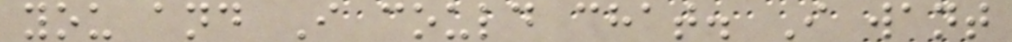you and I could chat. I want
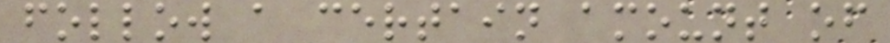follow a certain amount of
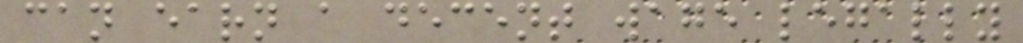can earn a decent wage legally
